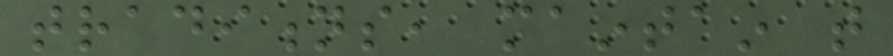traditions, maintain that
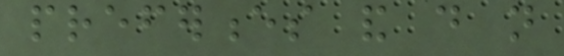preferences and do not
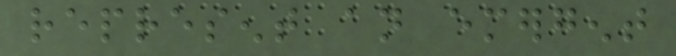represent an emergent
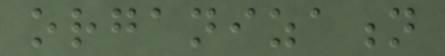organization
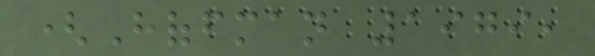(Hoffman 1979,
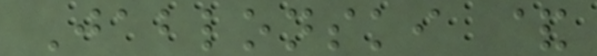Jablonski &
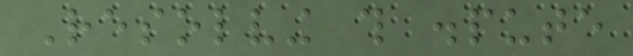Resolving this dispute
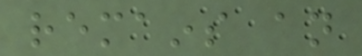remains an
